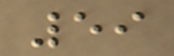59
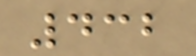432
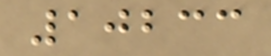10233
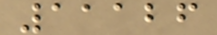11126
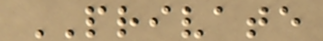PRIVATE
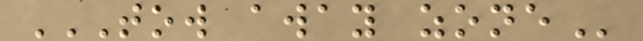TOW AWAY ZONE
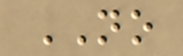NO
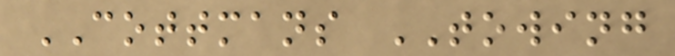COTTMANS TOWING
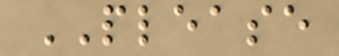PLEASE
